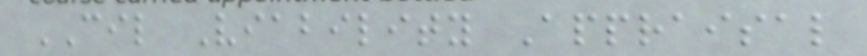CIL Viability Appraisal
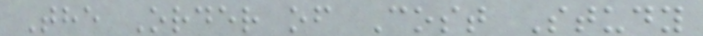The Order of Cost Study
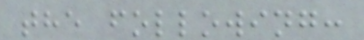the following:
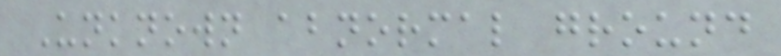Unknown abnormal ground
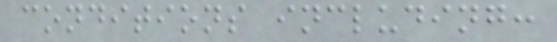conditions including:
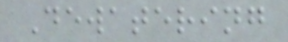Dewatering
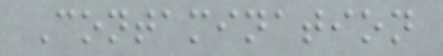Contamination
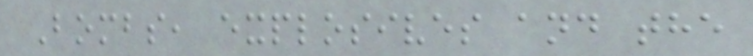Bombs, explosives and the
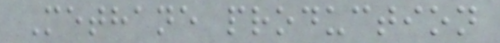Methane production
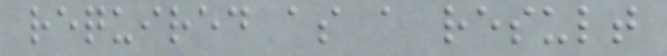required as a result
